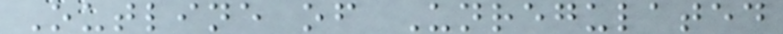Outline of Unregulated
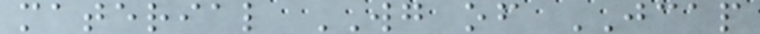material WG of JCAP
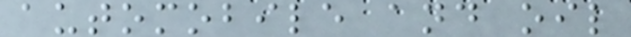automobile and oil
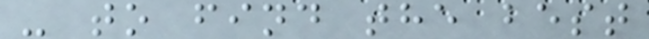- to find the best
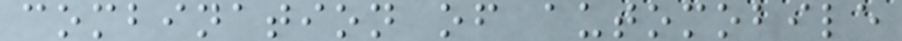combination of automobile
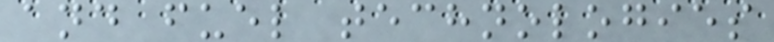and fuel technologies
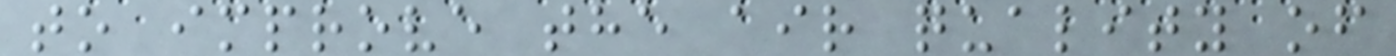to improve the air quality of
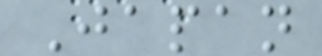Japan
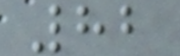82
